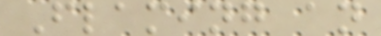Flaming an
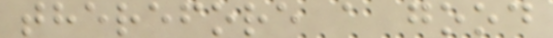therefore a good
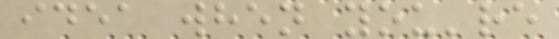idea when you're
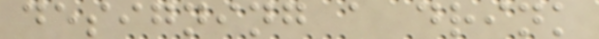designing a drink
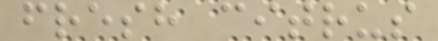fresh citrus
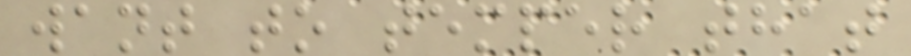want to temper that
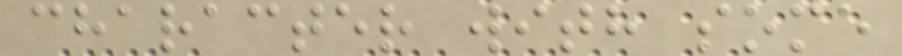character with some
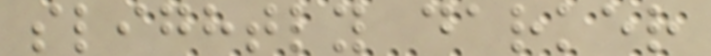slightly darker
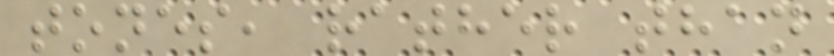tones, rather than
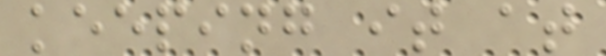keeping it at
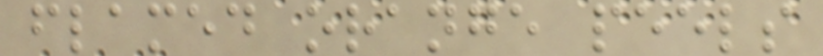flamed orange peels
